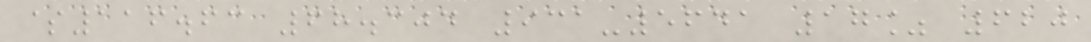$116.63 68.304 931-5641 17% 620
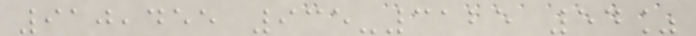910,455 935-3125 54%
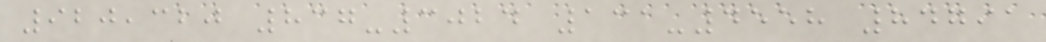920,320 837-3024 131-4558 84791
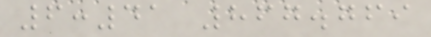6:41 867.769
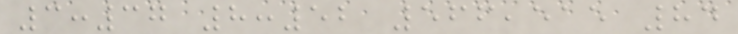3:37 8:52 566,515 84
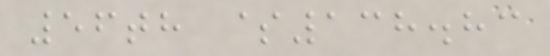56th $138.83
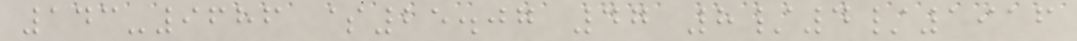143-9686 $25.07 47 8/4/1916
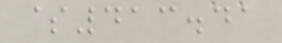$413.41
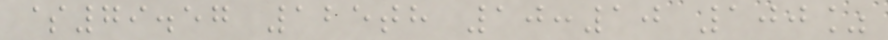$79.57 125th 10:10 100%
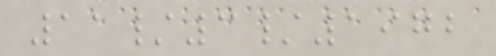11/3/1972
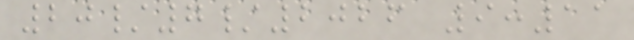20/7/2026 9:11
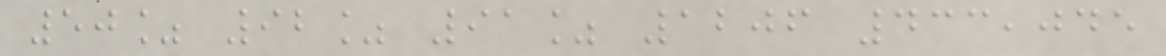50% 92% 91% 1206 433,045
